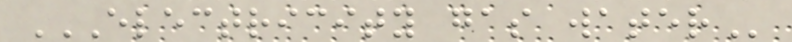ELECTRICITY GAS WATER
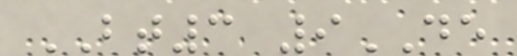BT3 9DE
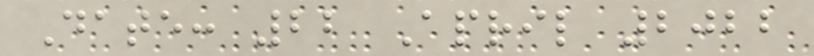Date: 22 April 2022
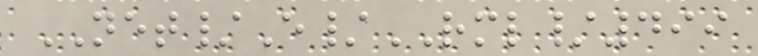NET/E/RML/499
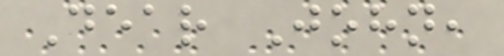Dear John,
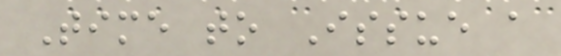Time to Issue a
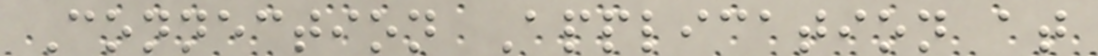Connection Application at
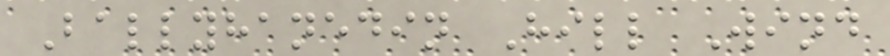Ballyhanedin Hill Wind
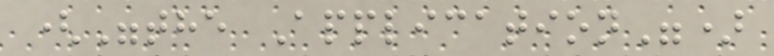("the Application")
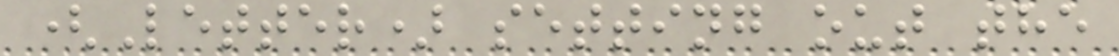(Letter) setting out the
